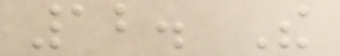12. The
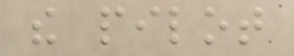the pilot
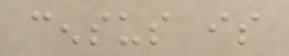census is
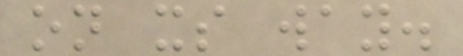on its way.
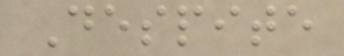Despite
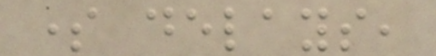some delays,
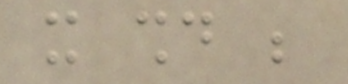it should be
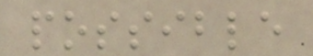possible
